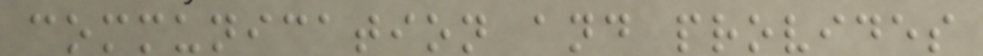communication and provides
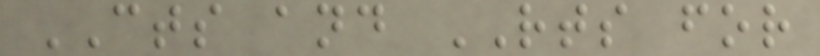CTS and RTS for
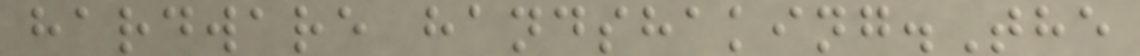hardware handshaking.The
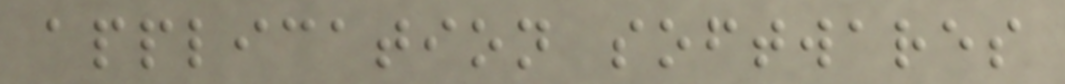application softwares
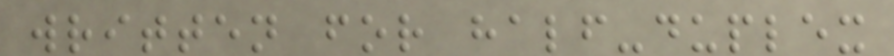written for half-duplex
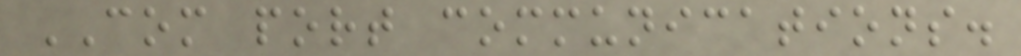COM port communications.
